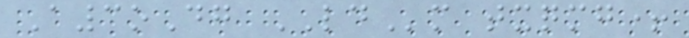A3oDg LDm txqmg+
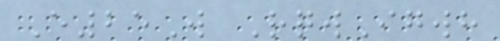E25W RqwIgwh
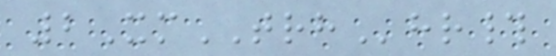2XmTRHhr#
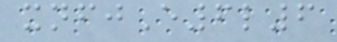xnfjE6l6
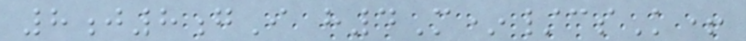8j8gI h4M*/csK+
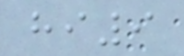hi9
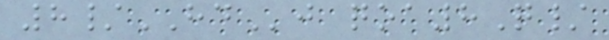8/HDj qoa8Q/
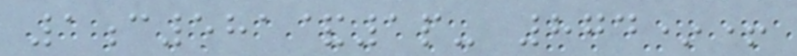1c581&1p- 874*+
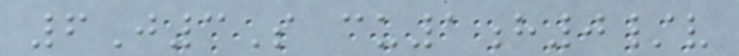6J3S cu1h0/v
